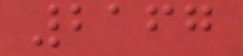2167
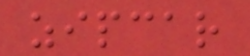zipcar
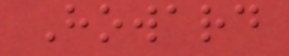Howard
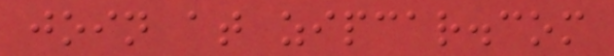join at zipcar.com
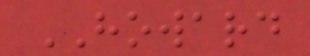HOWARD
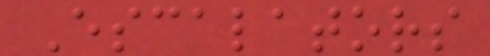Escalators
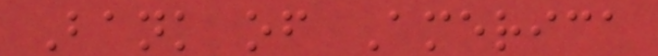Bank of America
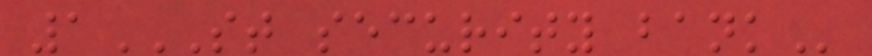1ST SECURITY BANK
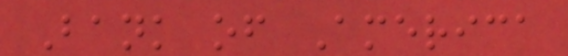Bank of America
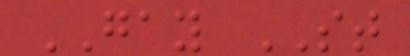GAY ST
